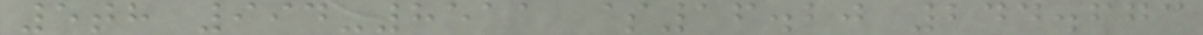5th 994-8511 $16.20 244.673
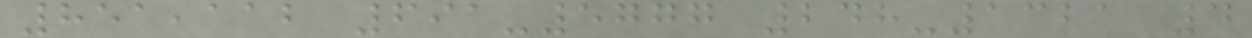851,112 691-5777 248-1321 4
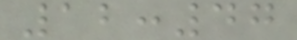12:47
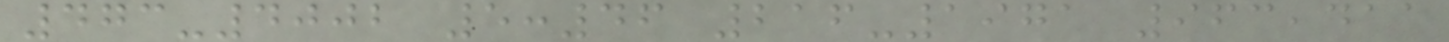473-4002 5:46 216-1971 963,411
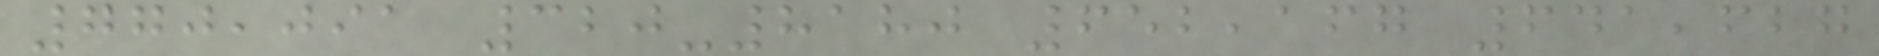770,091 320-8180 652,167 641,627
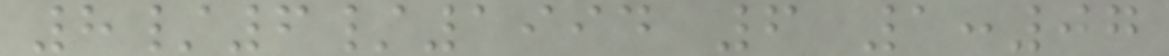8/6/1994 6 1:07
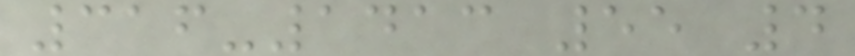316-1413 55 4
